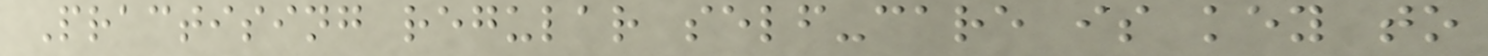Practising regular self-care is key to
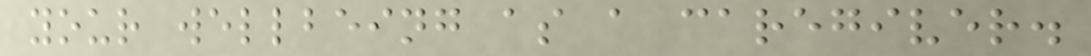your wellbeing as a caregiver.
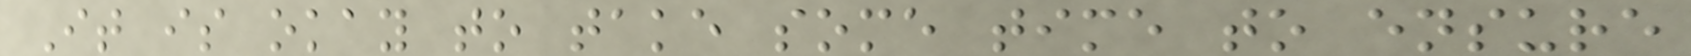It is okay to take some time to ensure
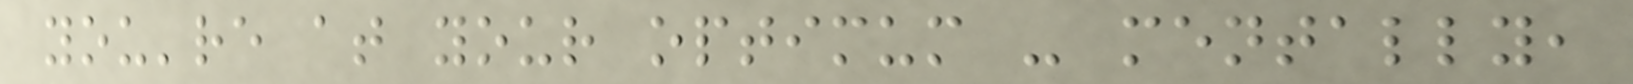you're at your optimum - mentally,
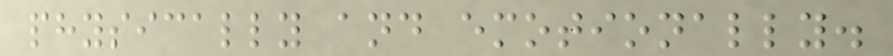physically and emotionally.
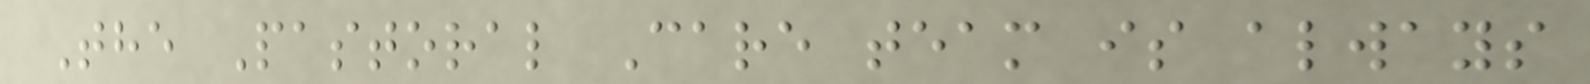The Pastoral Care team is always
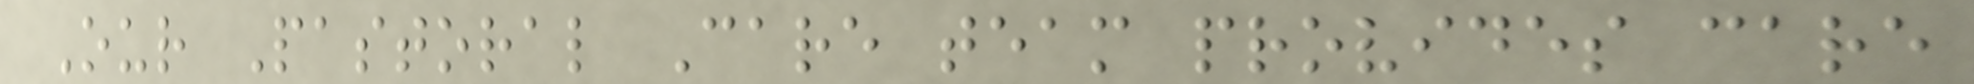Our Pastoral Care team provides care
